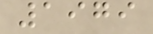1979
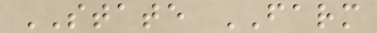STATE FARM
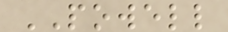POWELL
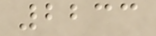2233
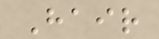Hair
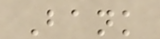Bank
